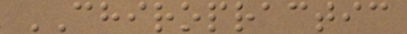CHIROPRACTIC
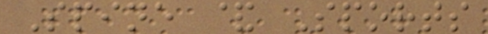Spine & Sports
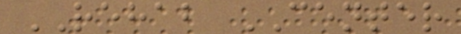REHAB CENTER
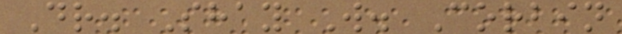Dr. Shay W. Corbin
